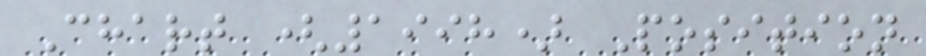Chart (1998) Position
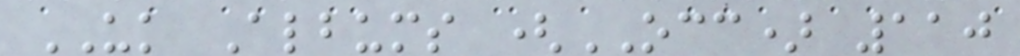UK Albums (OCC) 110
